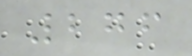276
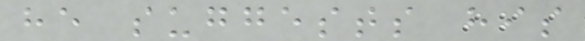he suggests his
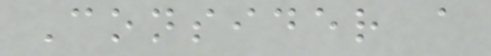Consider a
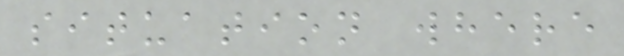situation where
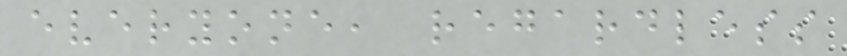everyone, regardless
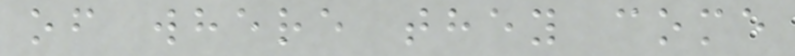of where they come
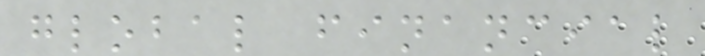global financial
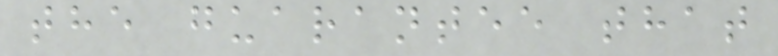the guarantee that
